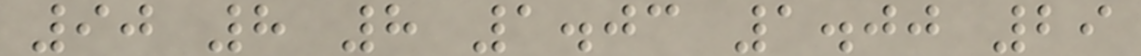90 8 8 1.03 1.00 29
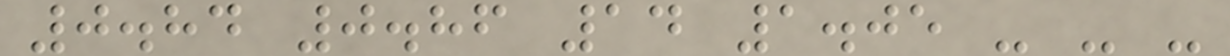0.84 0.86 14 1.05 - - -
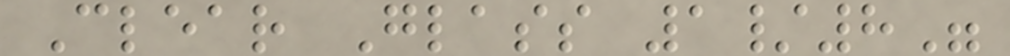Clear Glass 1/8"
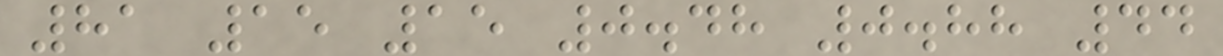81 15 15 0.48 0.88 44
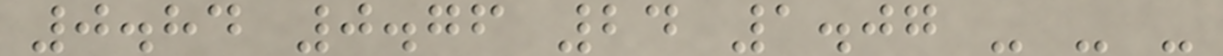0.84 0.76 24 1.07 - - -
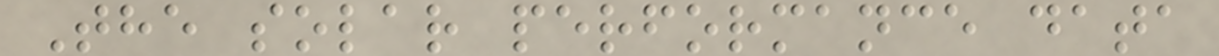The solar performance data
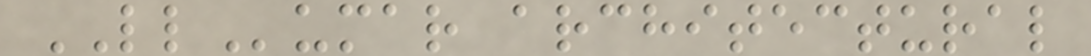LLumar architectural
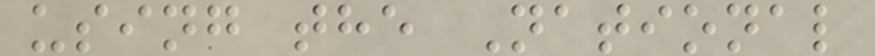using the National
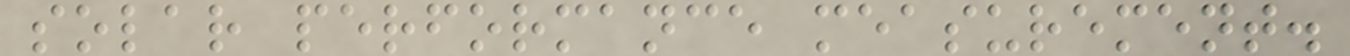solar performance measurement.
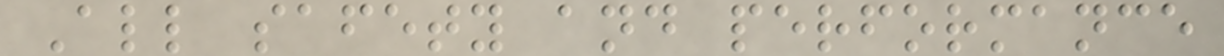All safety and performance
